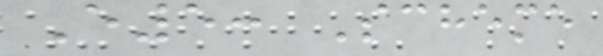E5: Scheme
